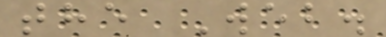the Web.
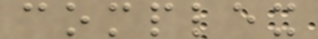complex
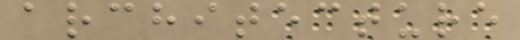architecture
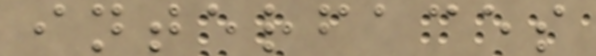interfaces
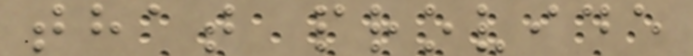that provide
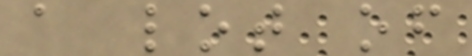a lot of
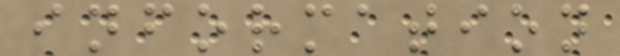information
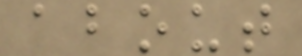about
